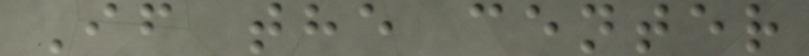If the center
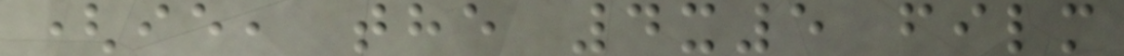(ie, the 4x5 film
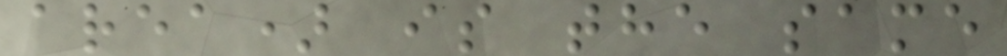area) is the same
